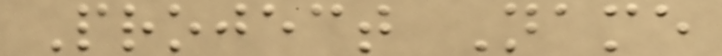Project Name
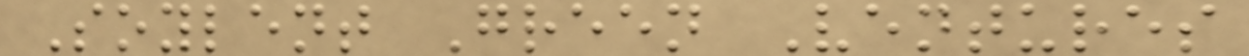Soylent Green Ventures
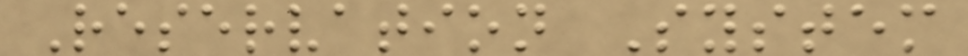Reservation System
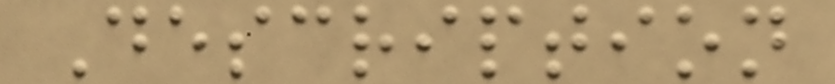Description
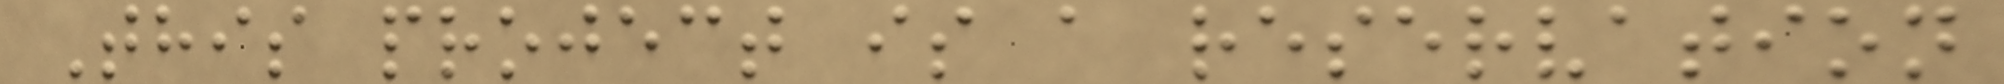This project is a reservation
